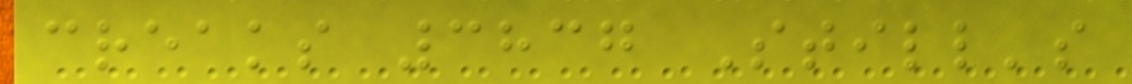creaks 3837 Still's
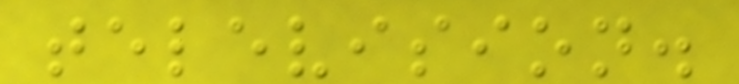television.
